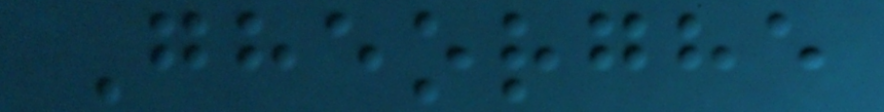Gheorghe
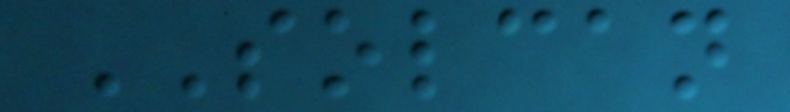SOLCAN
